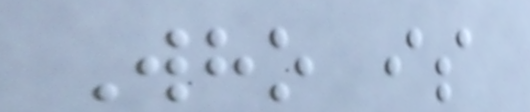Who is
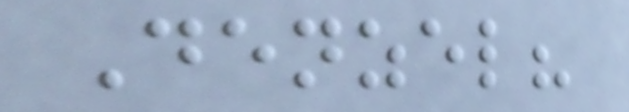Denzel?
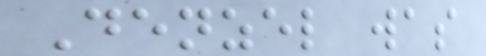Denzel was
